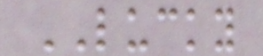LUCKY
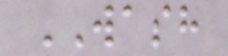WASH
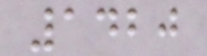1420
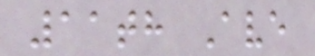11th Ave
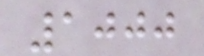1000
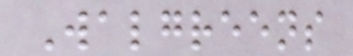Walgreens
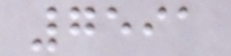7591
